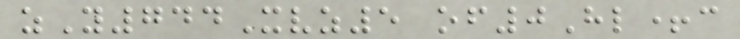zY744Xvz5 of0Hl+c
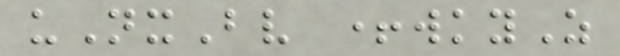uNxBv +wkyZ
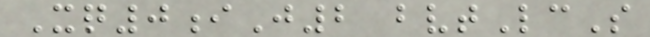Xq0iJ2 bvtLcS
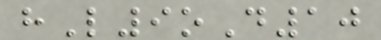hL9oD10
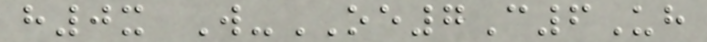h0x W-OE7C6Uh
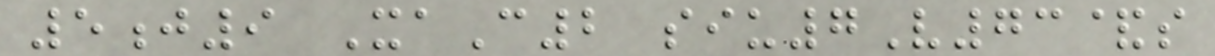5j9 XaC2 siu7V73&s
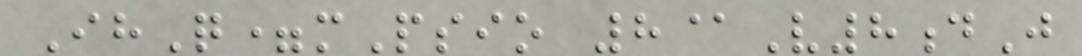IhQ=mPsio 8@V8dJ
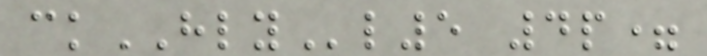ckHLYl5 4p=
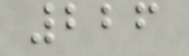226
